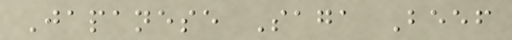Japanese Saga Beef
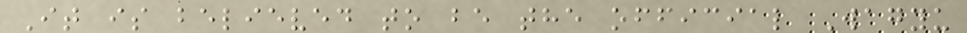It is believed to be the official Wagyu
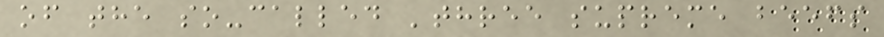of the so-called 'three supreme beefs
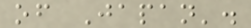of Japan'.
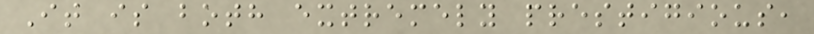It is both extremely prestigious,
